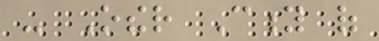- Other City of
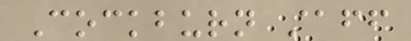Cockburn staff
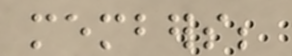members;
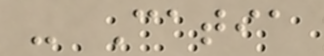- Catia
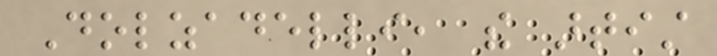Dolzadelli, the artist
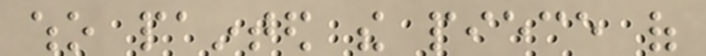who painted the piece of
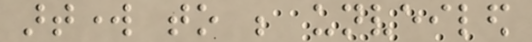artwork to be unveiled
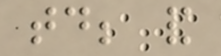today; and
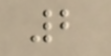2
